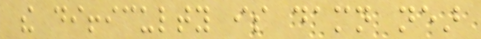the difficulty is damn near
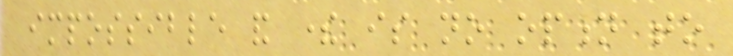impossible and there is no option to
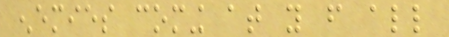enemies coming at you from all
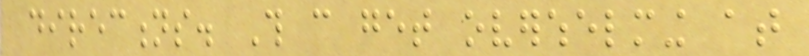directions. This can get overwhelming at
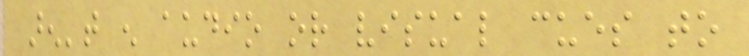aren't enough audio or visual cues to
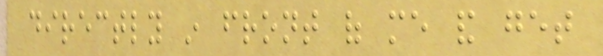directly in front of me and get
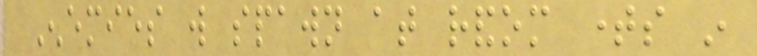Enemies will spawn at random times in
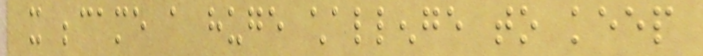it became a huge challenge to keep
